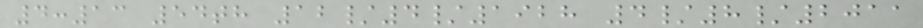4:13 54th 12/4/1928 4/8/2011
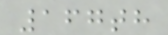167th
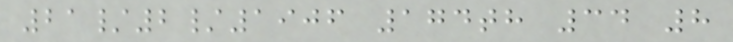21/2/1906 174th 34 8
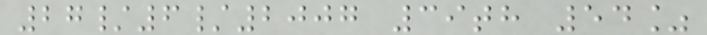27/6/2007 39th 54%
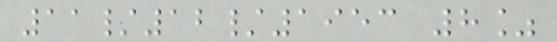11/12/1953 8%
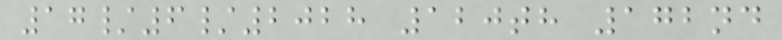17/6/2028 120th 172nd
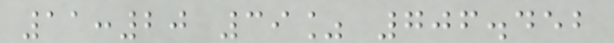11:20 39% 706.452
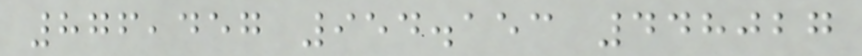876,457 954.153 448027
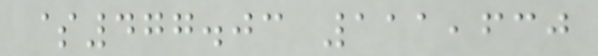$477.03 111,630
